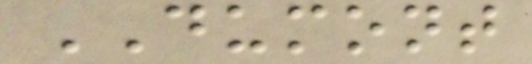DUMONT
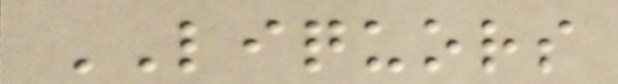LIQUORS
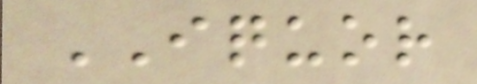IQUOR
